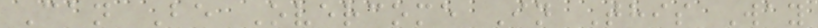Can Be Overcome In This Way
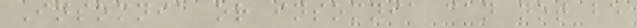Insomnia or insomnia can not be
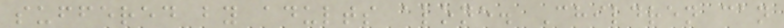suffered by adults alone. Children can
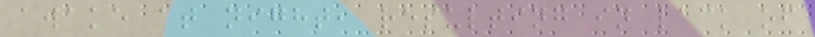awake at night, resulting in lack of
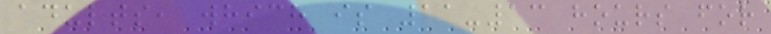adults, which is 11-13 hours for
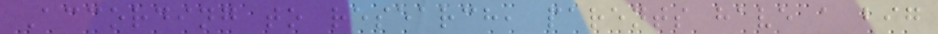According to research, parents have a big
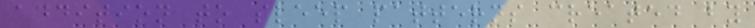addition to sleep patterns created by
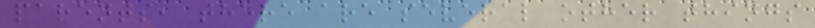parents, there are several other things
